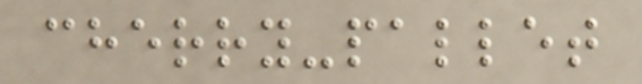cherry-pallet
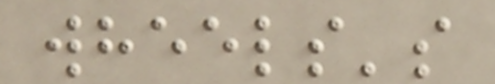wheels's
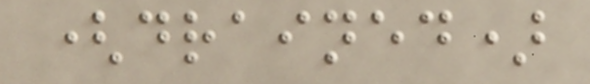(drained)
